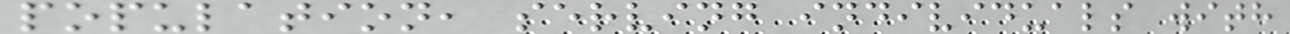population, serving individuals with
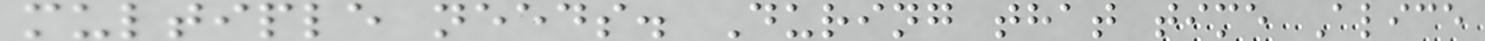multiple needs. During that time Alice
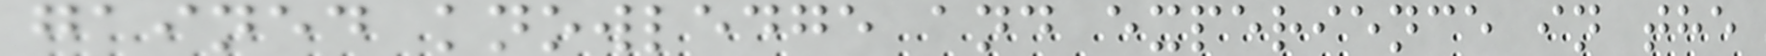gained knowledge and experience in the
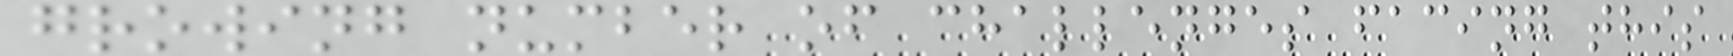growing number of challenges facing this
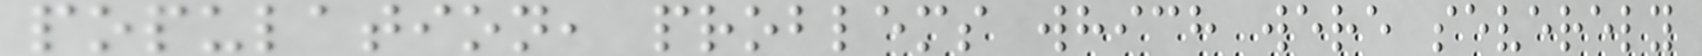population, problems which were severely
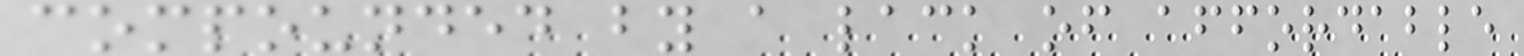compounded by a lack of affordable
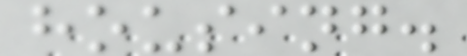housing.
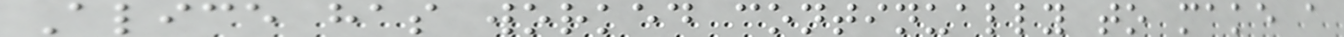Alice has worked continually to make a
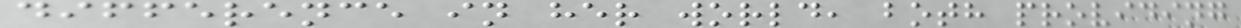difference in her world, both providing
